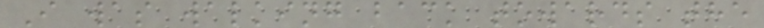I was walking back towards the
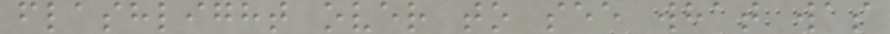flashlight over to see what was
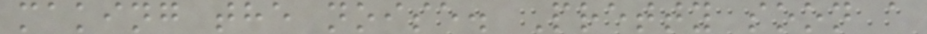making the noise. Pretty soon a
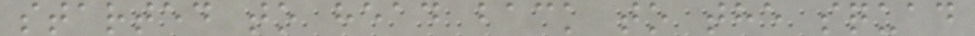started to head back to the squad
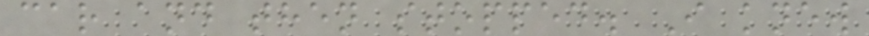car and then stopped. I knew
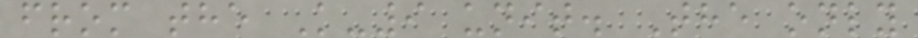from the K-9 unit. The only
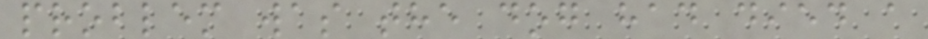problem was the dog had died a
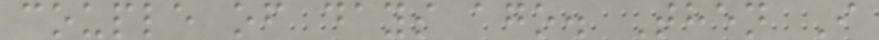couple of days ago. Then I
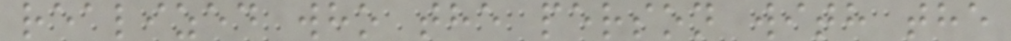realized who the person with the
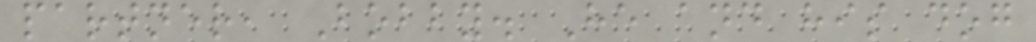partner, Bobby. He and his dog
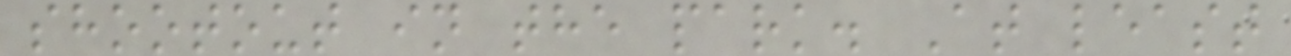shootout in the park. At least
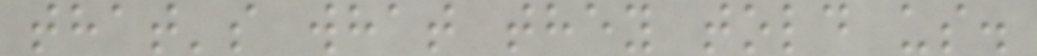that's what they told us.
